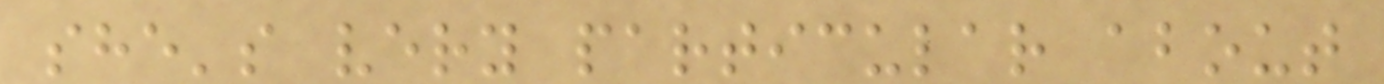she's very particular about
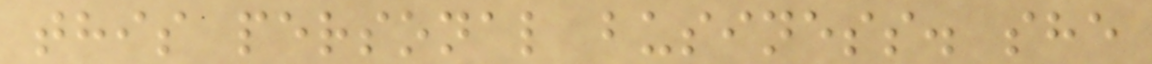this personal business. she
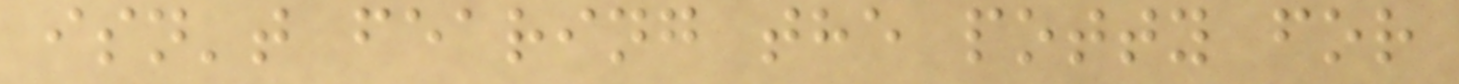isn't fearing the potty for
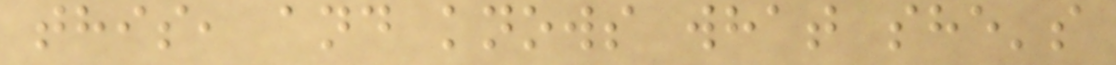this, and knows what she's
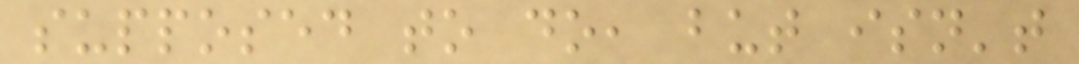supposed to do, but isn't
